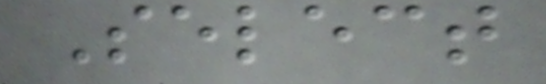Select
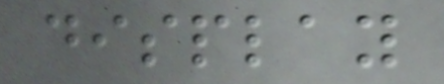display
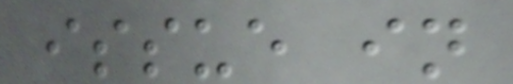issue in
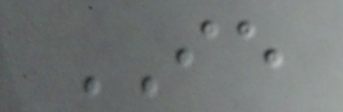IE
